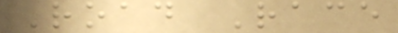Road Race
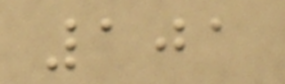101
